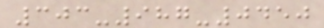303-987-0450
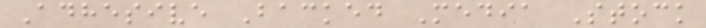Adhesive Backed Media Stock
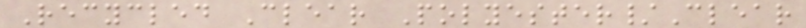Recycled Clear Polyester/Clear
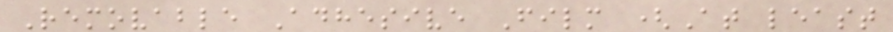Removable Adhesive Film (At least
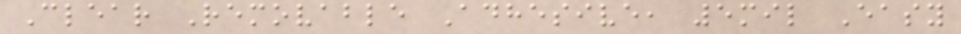Clear Removable Adhesive, 5mil Easy
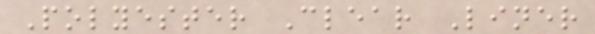Polyester Clear Liner
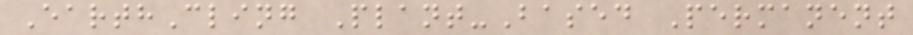EarthCling Plant-Based Permanent
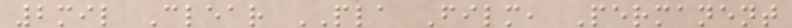2mil Clear PLA Film, Permanent
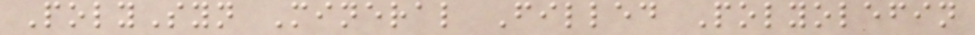PolySyn Mineral Filled Polyolefin
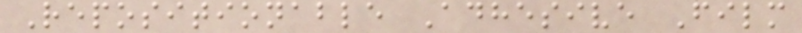Repositionable Adhesive Film
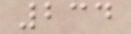234
